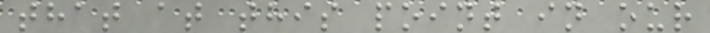that at this point in our
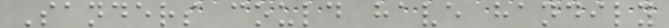Sanders could have handily
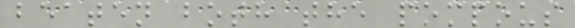beaten both the pompous
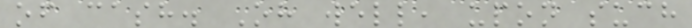of cash. Oh well, upon such
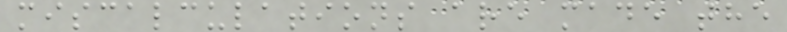miscalculations are made the
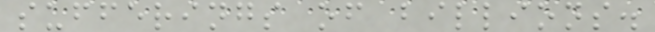sufferings of billions.
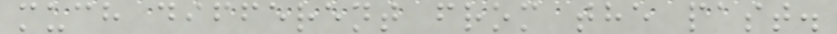much different from the past.
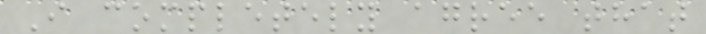I completely agree that
